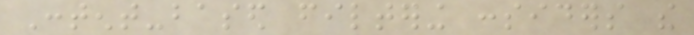Content-based filtering considers the
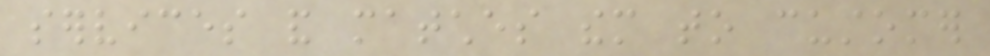services and matches them to customer
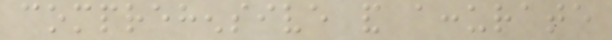comprehensive and accurate
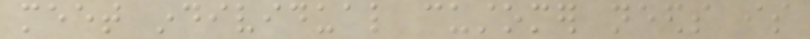meet individual customer needs is
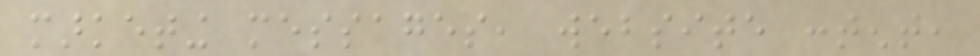marketing messages, website content,
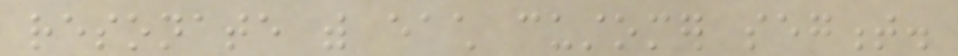resonate with each customer segment.
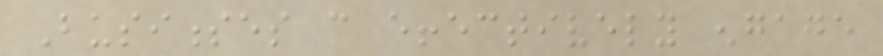Businesses can effectively engage
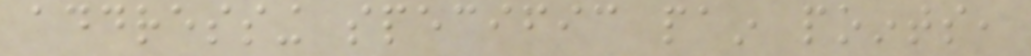addressing specific pain points,
